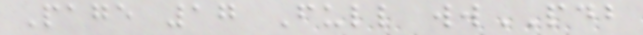Page 17 Full wwPDB
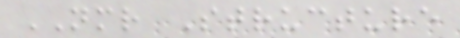NMR Structure
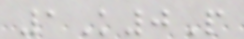1K0P
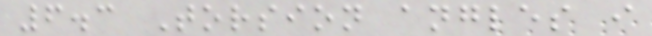6.3 Torsion angles i
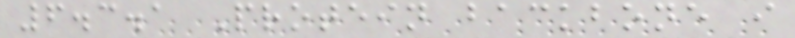6.3.1 Protein backbone i
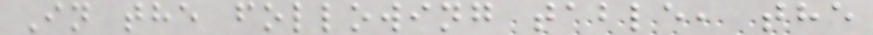In the following table, the
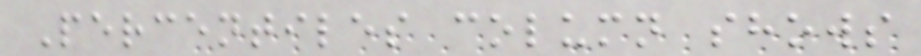Percentiles column shows
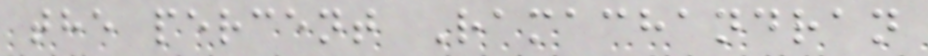the percent Ramachandran
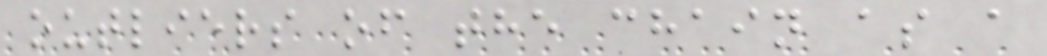outliers of the chain as a
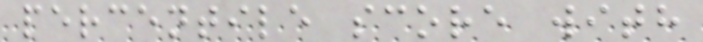percentile score with
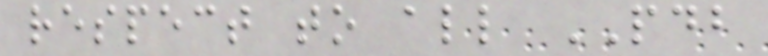respect to all PDB
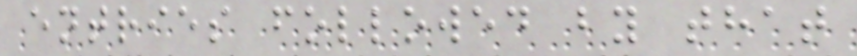entries followed by that
